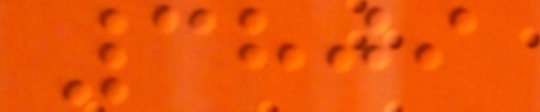3809
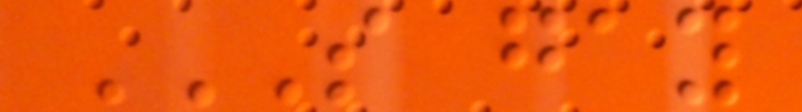S GAY
